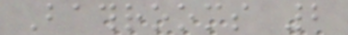Bathrooms 2
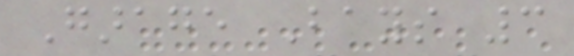Garage Bays 3
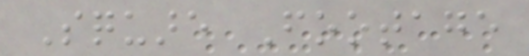Square Footage
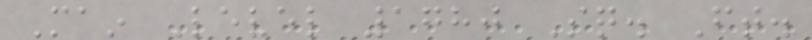Main Level 1780 Sq. Ft.
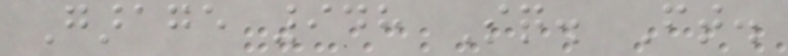Garage 948 Sq. Ft.
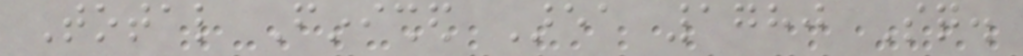Total Finished Area 1780 Sq.
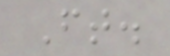Ft.
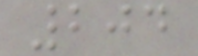204
